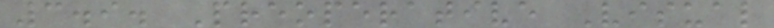3.9. Preoperative Visual
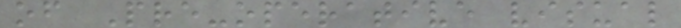of Pre-operative visual
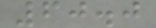60.0
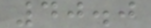40.0
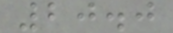20.0
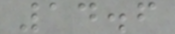14.6
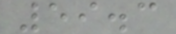59.3
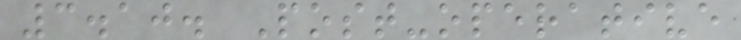3.10. Post-operative
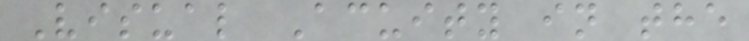Visual Acuity in the
